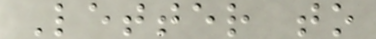Letter to
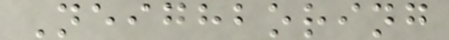Neighboring
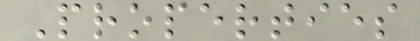Properties
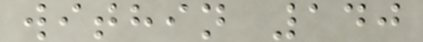within 140
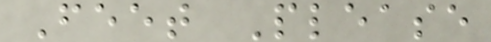Feet Please
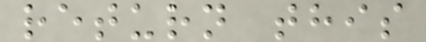return this
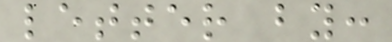letter by:
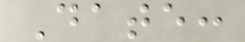Date:
